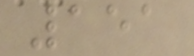151
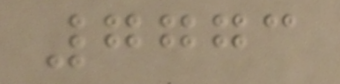7773
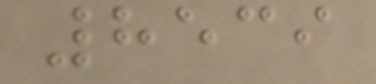8539
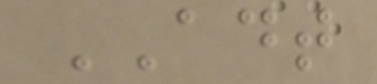ADT
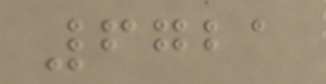6721
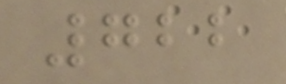722
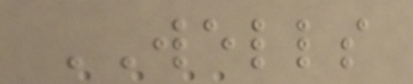WELLS
